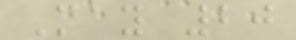May 20
